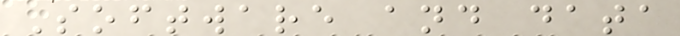Software and data
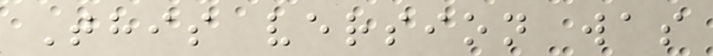This version was
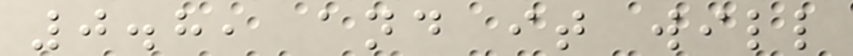0.8, and it will
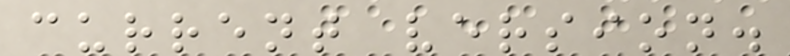current version.
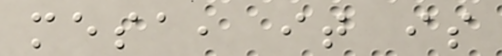mesa, it is
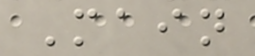Main
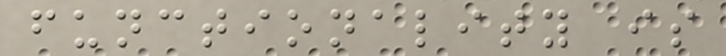functionality is
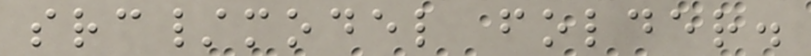src/model folder.
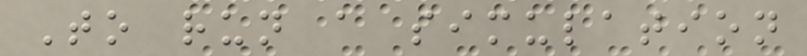To run a simulation
